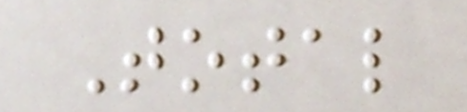Total
